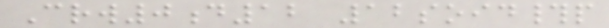Crw0d12 12soid#p
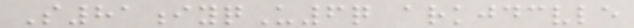S81iyqU6q arkjdcvle
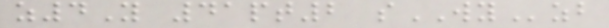z4Y 41pt2 sWYzb
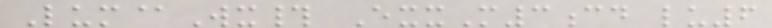Lum@Wx# ExxM3cd lu6
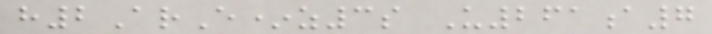h2ArE*z3s U261a7
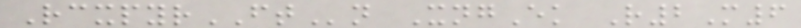RcxpyrFTn XngEk R2M6
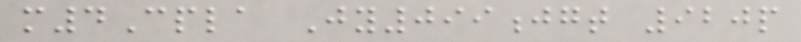m4Cpla Jy099jgt 920p
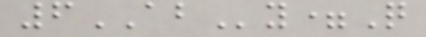6ABy=Q
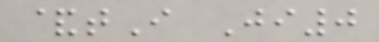&tI Ji0
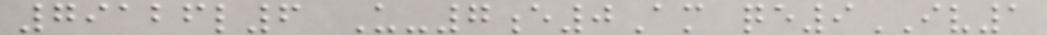79126l6 U-7e0Am qe9IV1
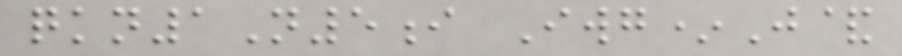qkn1N5i Iwg*J&
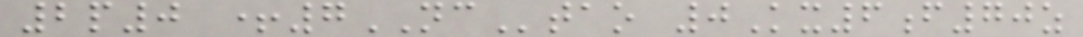2p0 +7NCtao 0Kx6f70z
